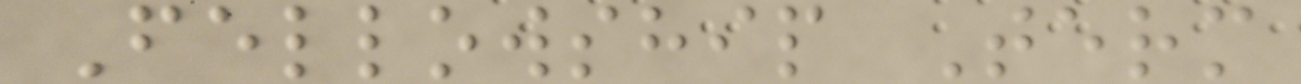Fellowship Term
